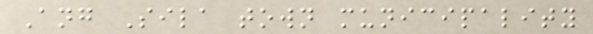Ang Sila town municipality
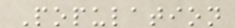Population
